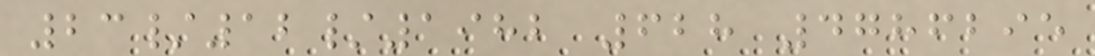23/12/1982 628 4786295
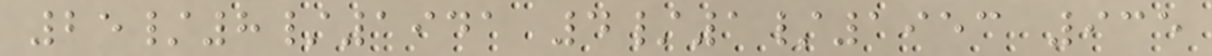25/8/1941 4/1/1953 935
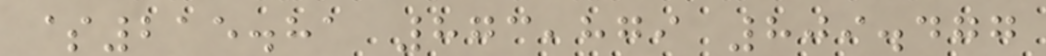$215.81 873,879 809.477
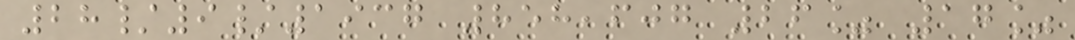28/9/1937 858,607 26% 17%
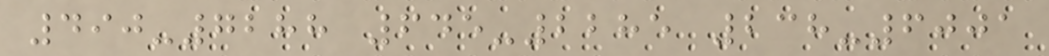490-7288 645-2285 238-6001
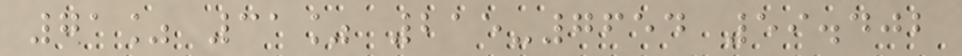71% 31% 215-7654 59.402
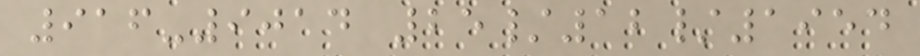916-9014 25/12/1954
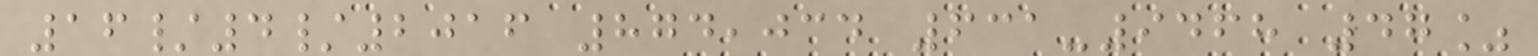16/4/2016 874,034 631-9468 47%
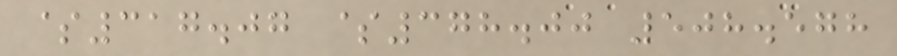$317.07 $378.00 508.578
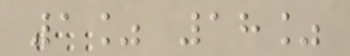1% 18%
